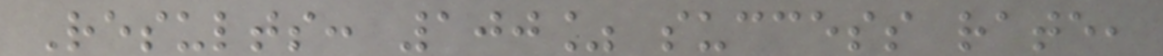Results: 100% success rate,
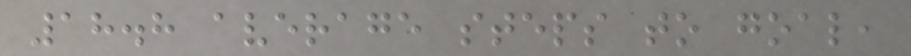18.8 average steps to goal,
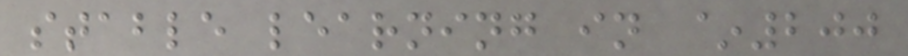stable learning in ~200
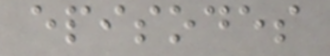episodes
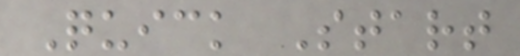Quick Start
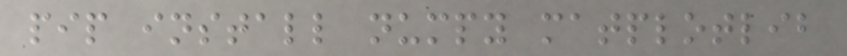pip install numpy matplotlib
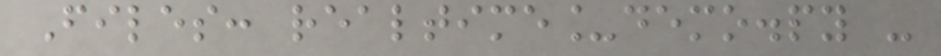Files: realtime_demo.py -
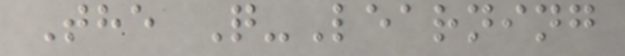The Q-Learning
